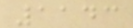1143
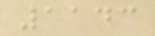1143
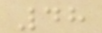48
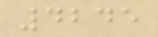4245
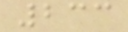233
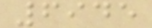6945
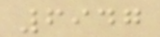6947
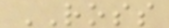ROSS
